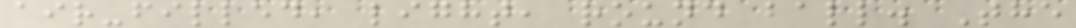air-filled, light, round ball. The
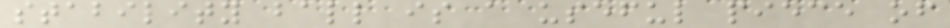stability ball is a useful piece of
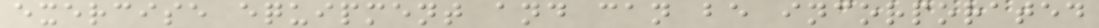exercise equipment and can be incorporated
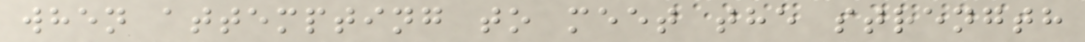when attempting to meet the strength
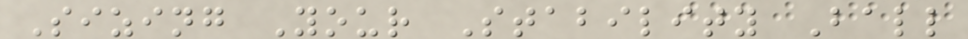Sizing Your Stability Ball
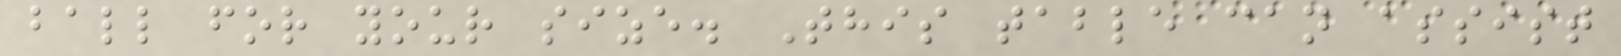ball for your size. This table can assist
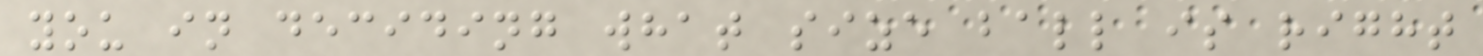you in deciding what size ball is right
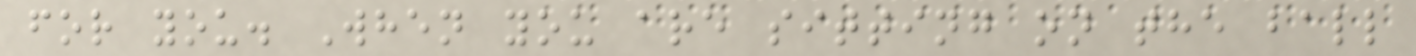for you. When you are sitting on the ball
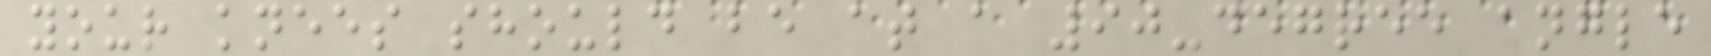your knees should be at a 90-degree angle
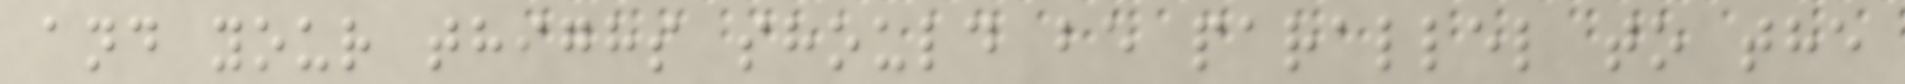and your thighs should be parallel to the
